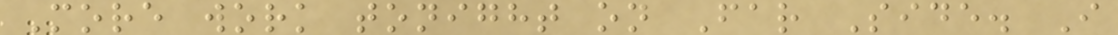More work tonight on Far Side. I
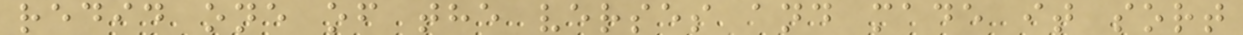redid one of the verses and made it sort
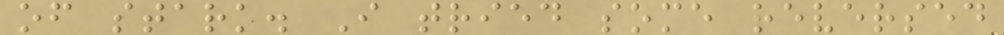of stark. I tried some reversed
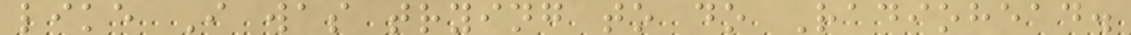like I was trying to do Radiohead.
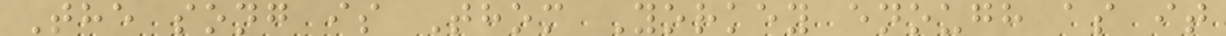The song is Thom Yorkey enough as it
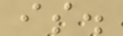is.
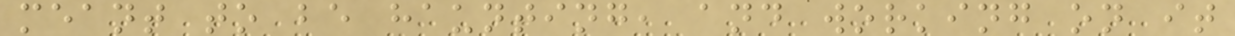meant to be haunting, and working on it
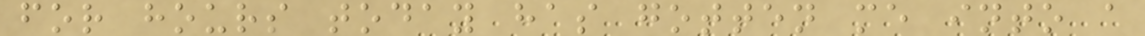for hours today has gotten me into a
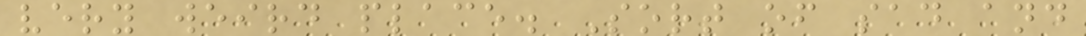very weird place. Sort of sad and
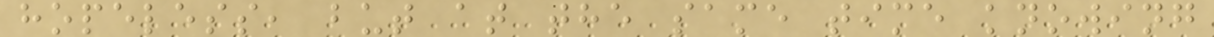hopeless, but at the same time knowing
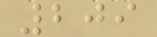209
